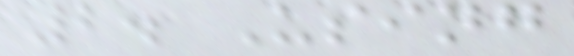2. Using
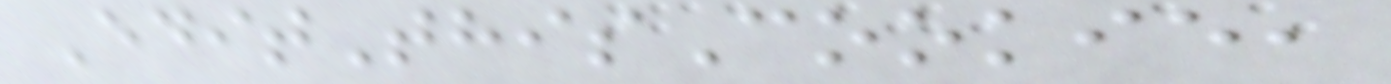EditThisCookie,
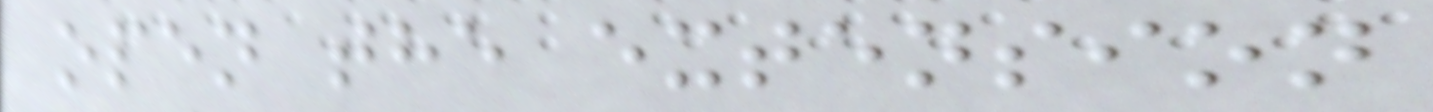open the extension
